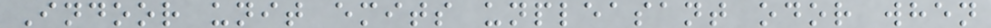Indoor unit emits unpleasant odor when
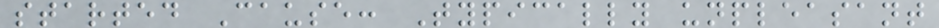started Cause: Typically unpleasant
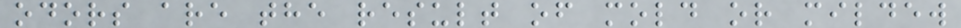odors are the result of mold or mildew
